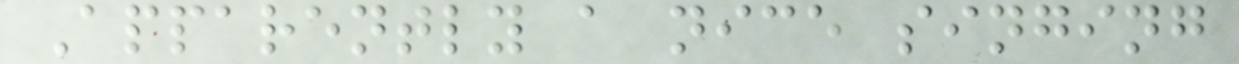Apparently a nice singing
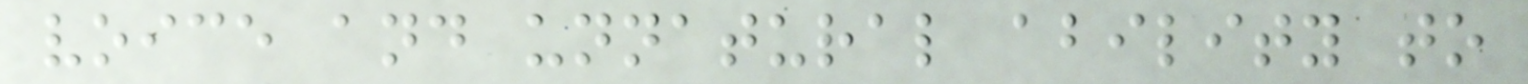voice and unnatural ability to
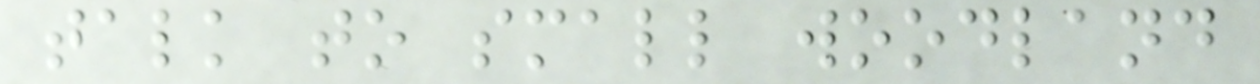talk to small woodland
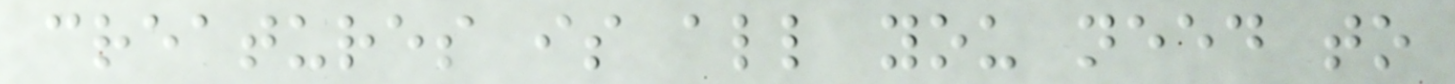creatures is all you need to
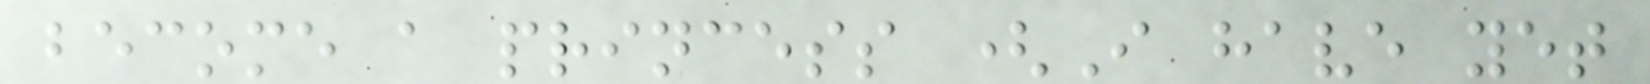become a princess (I have yet
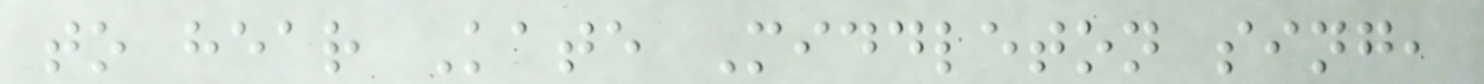to hear Kate Middleton sing,
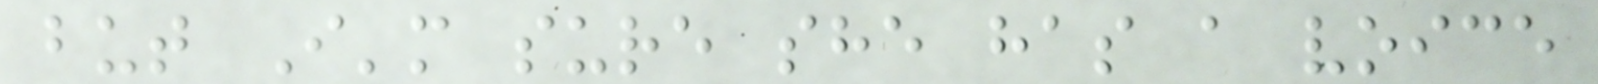but I'm sure she has a voice
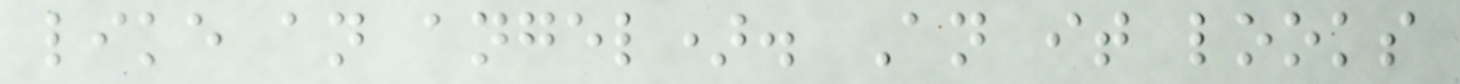like an angel). An it looks
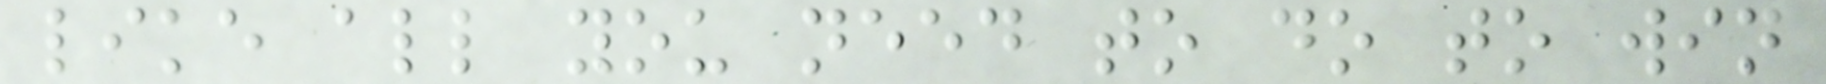like all you need to do to win
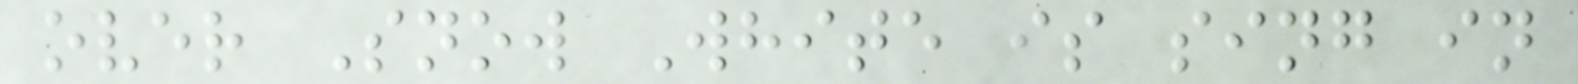over Snow White is sing in
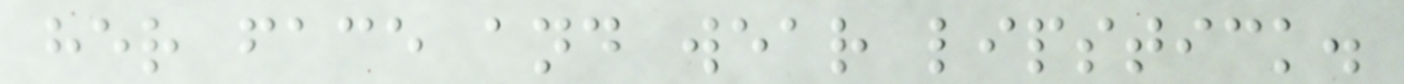her face and wear lipstick.
